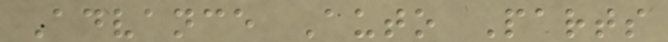Advance Auto Parts
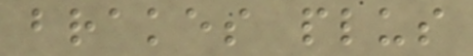brakes plus
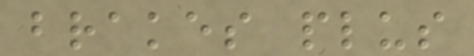brakes plus
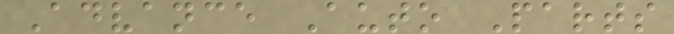Advance Auto Parts
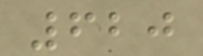620
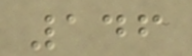146
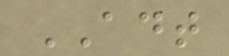ADT
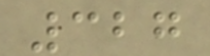327
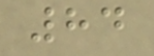84
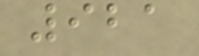921
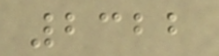2322
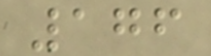176
